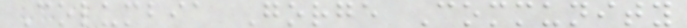Columbia Gorge Community
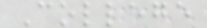College
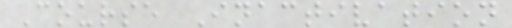Course Inactivation
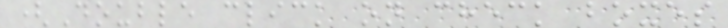(Double click on check boxes
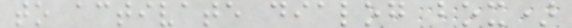to activate dialog box)
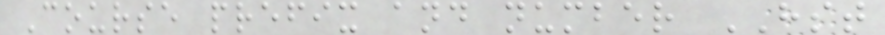Course prefix and number HST
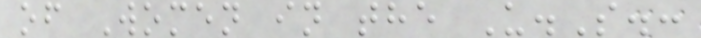of Women in the U.S.:
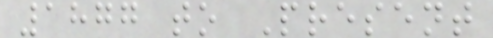1877 to Present
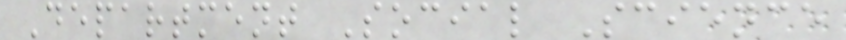Department Social Science
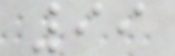99
